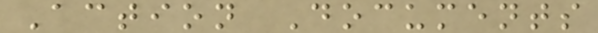Action Documents
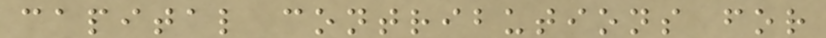capital contributions for
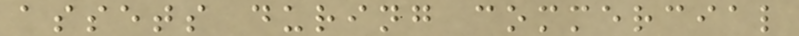assets during commercial
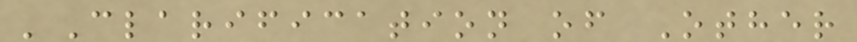'Clarification of Other
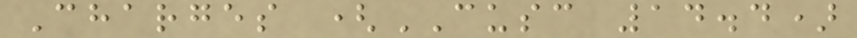Charges (CUSC 14.4)
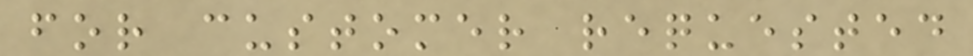for customer requested
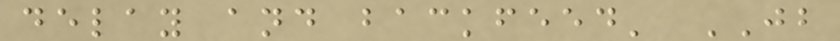delay and backfeed' JB
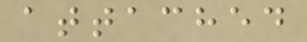attached
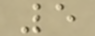5
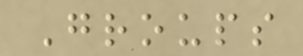Groups
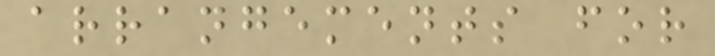arrangements for
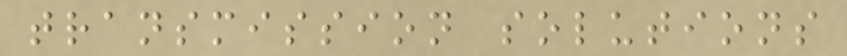transmission solutions
